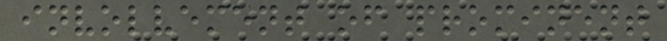involvement of prominent
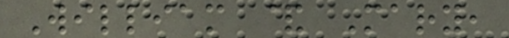William & Mary,
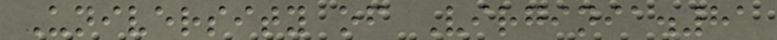University of Virginia.81
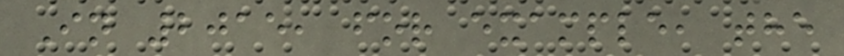In 2015, for example, the
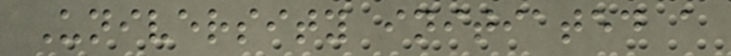University initiated a
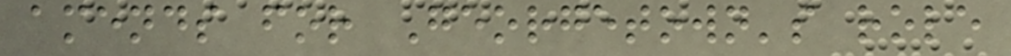amends for Georgetown's role
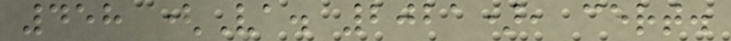458 (Va. 2021), cert.
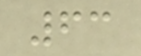63
